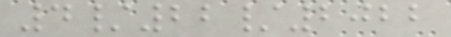4/22/2022
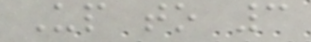Up to 3
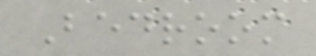Bedroom
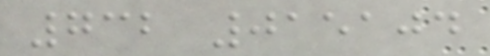732 015104
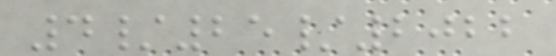4/25/2022
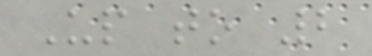Up to 2
